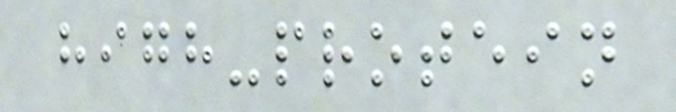high-protein
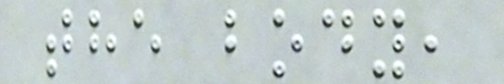the body,
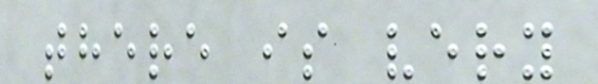there is very
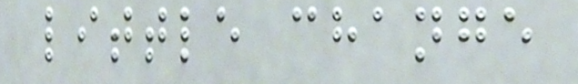little change
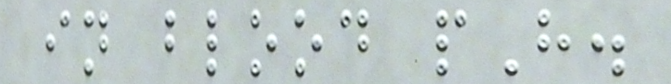in blood pH.
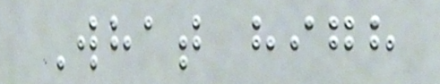What high
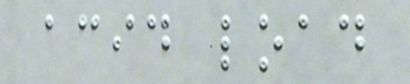acid load
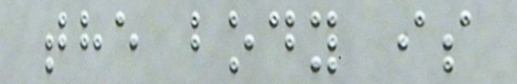the body is
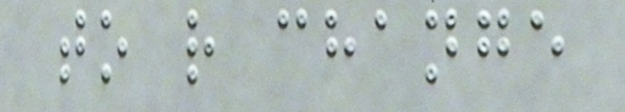to r change
